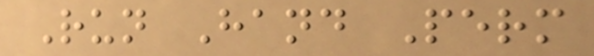Run Hand Perm
